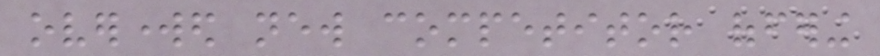overworked new competitor offering
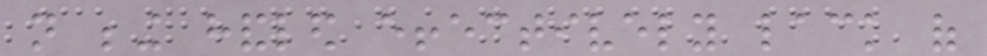not being handled effectively lack of
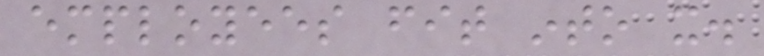employees fit into it.
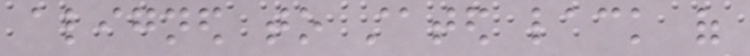aligned to stated lack of
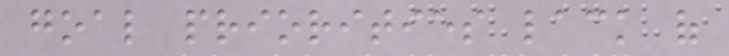goal priorities lack of
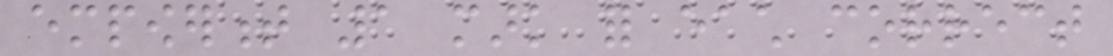empowerment 1 mark for each correct
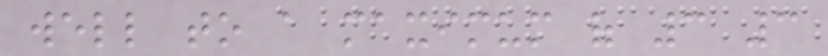well to a maximum of 3 3
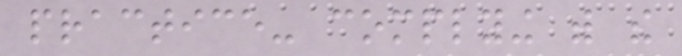practice- complying with the
